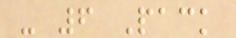- 6 Pack
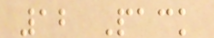12 Pack
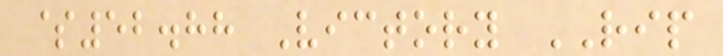$52.88 Victory RIP
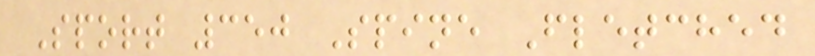Sport 350 Spine Fletched
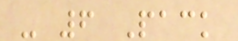- 6 Pack
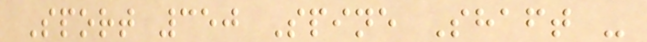Sport 350 Spine Shaft -
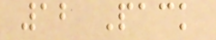12 Pack
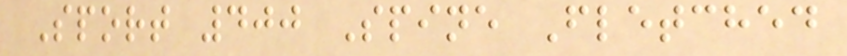Sport 400 Spine Fletched
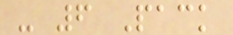- 6 Pack
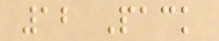12 Pack
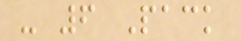- 6 Pack
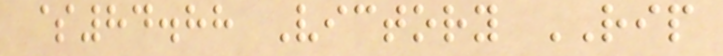$84.88 Victory RIP
